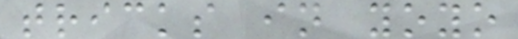tricks in yoyo
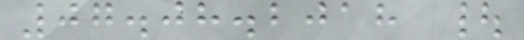07.08.2018 |
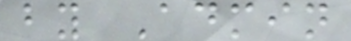by Admin
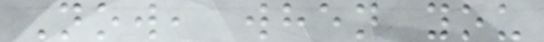Now, when you
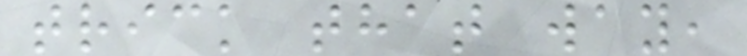trick that way,
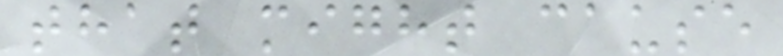that might cause
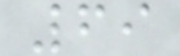69
